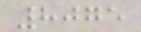8075
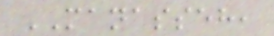MANASSEH,
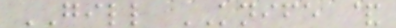GILL KNIFE &
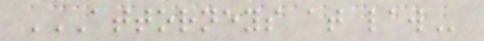ATTORNEYS AT LAW
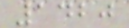1420
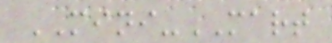MINI-MART
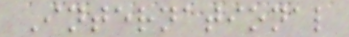International
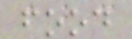food
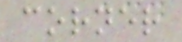corner
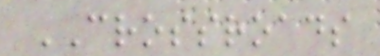CROSSROADS
